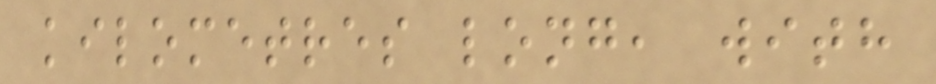kilometres long, with
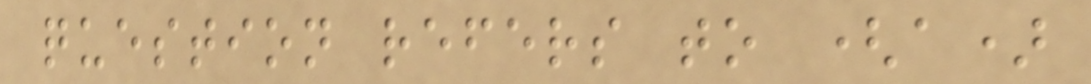question refers to (a)
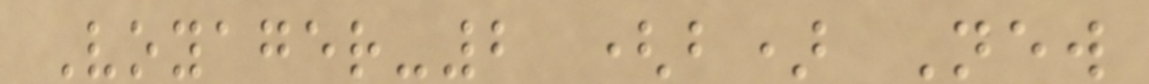Voyager-2 (b) New
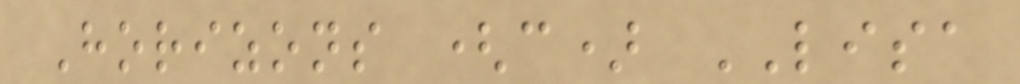Horizons (c) LISA
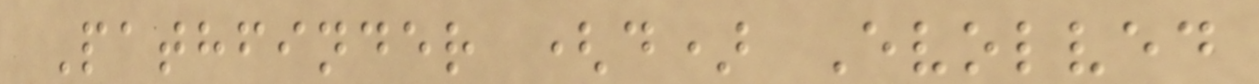Pathfinder (d) Evolved
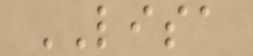LISA
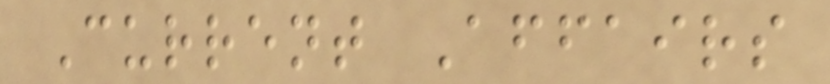Current Affairs
